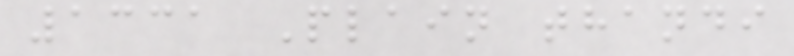1331 Plain thandi
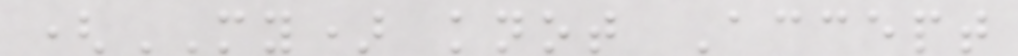(MY) knot Accept
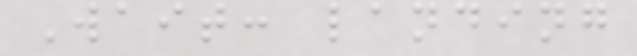Wait: landing
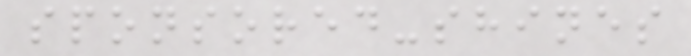sponsored-shines
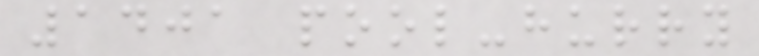1401 pool-hurry
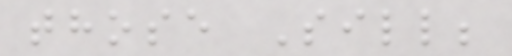those Sill;
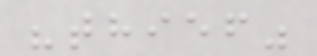"thief"
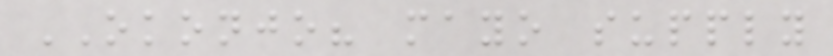OKONJO? mayo supply
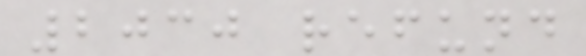2030 refund
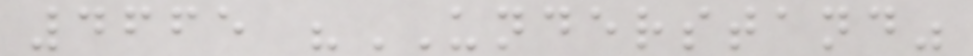4665 "UNDERSTAND"
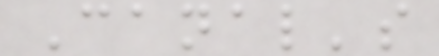Canal's
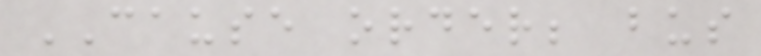CAUSE order; bus
